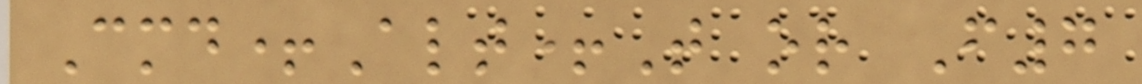Cmd+Alt+T or F7
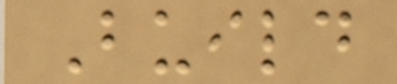Build
